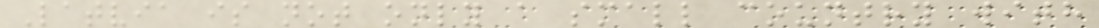Latvia is not only a small country with
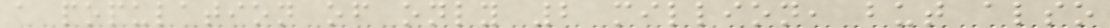a population of only 2 million, but also
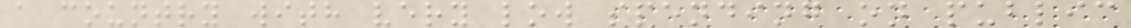a country with very low spending on public
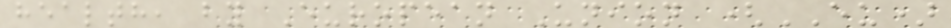health, by European Union (EU)
